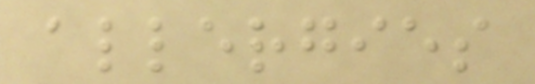allergies
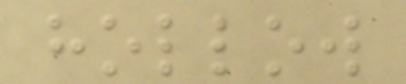hollow
